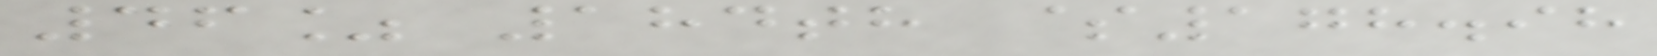46% 184th $178.98
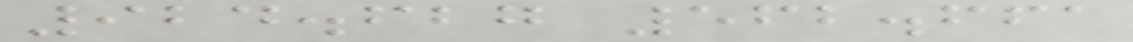924.627 562.661
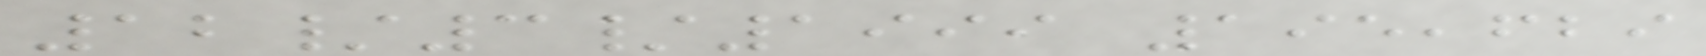12/3/1999 195,629
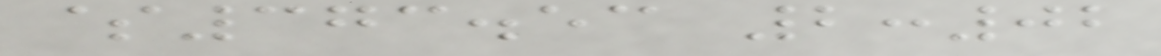$373.53 2:02
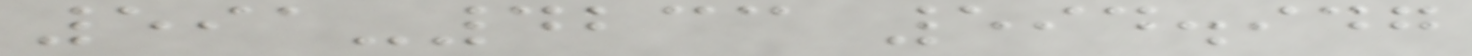591-4233 594.947
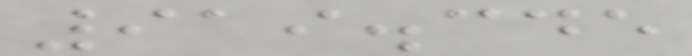919.345
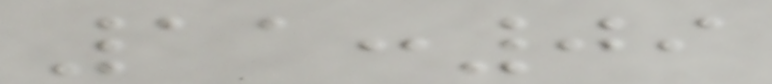11:09
